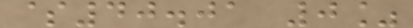$40.01 0%
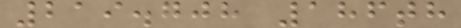219.708 186th
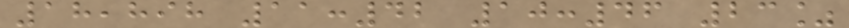18,898 11:42 10:46 23%
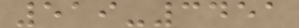519-3451
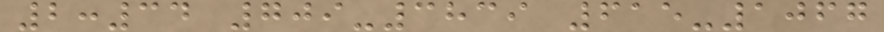2:34 709-3839 615-1067
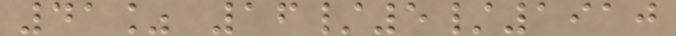41% 16/5/1910
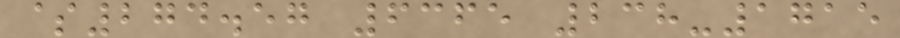$274.57 6365 238-1715
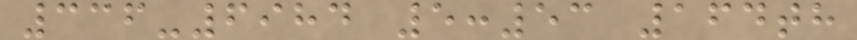336-6984 5:53 164th
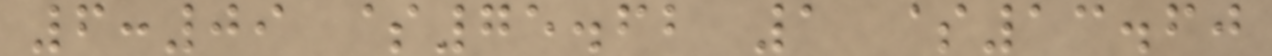6:09 $75.62 1 $13.60
